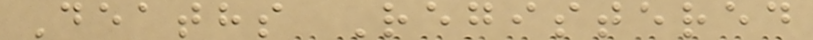Deaths Registered
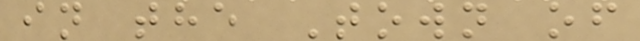in the Town of
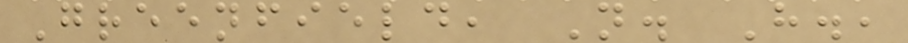Greenfield, N. H.,
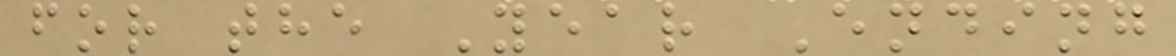for the Year Ending
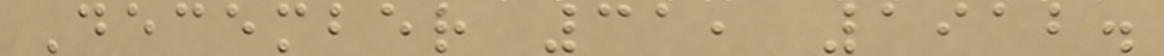December 31, 1912.
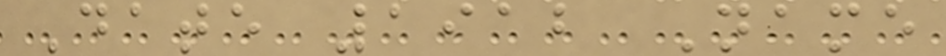Date 1912 Name
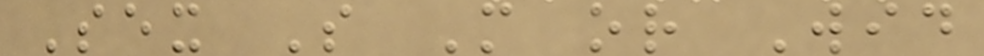Sex S M or Wid
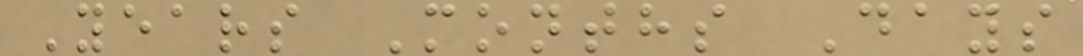Years Months Days
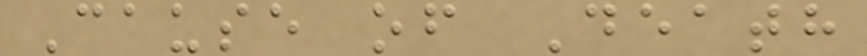Cause of Death
